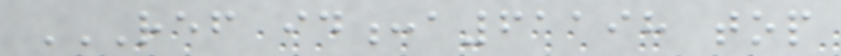REF ID:A61198 TOP
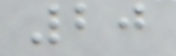20
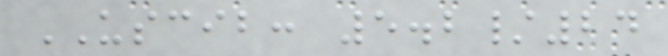USCIB: 5.2/24
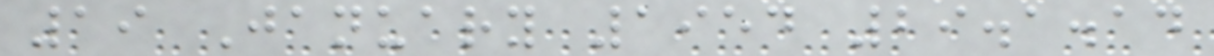19 January 1954 29.1.14
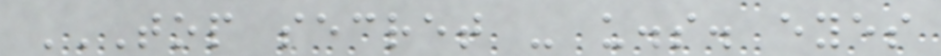TOP SECRET - U.S. EYES
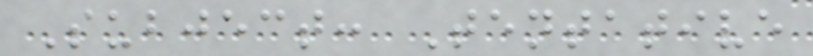Subject: Tentative
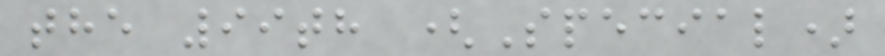the 99th (Special)
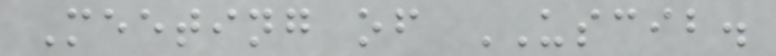Meeting of USCIB.
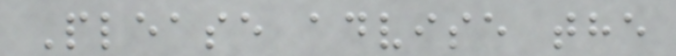Please advise the
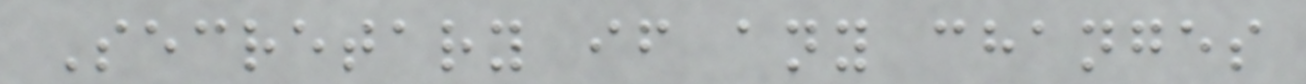Secretary if any changes
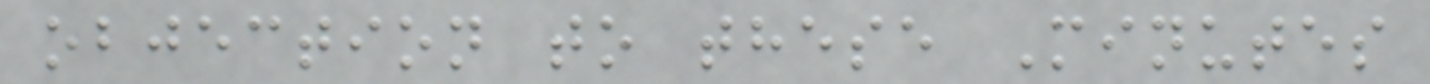objection to these Minutes
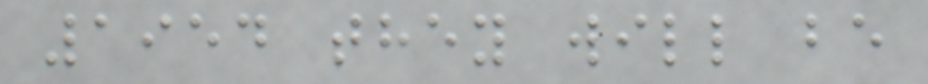1954 they will be
